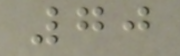70
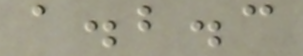a.b.c
